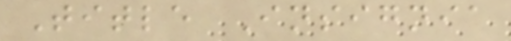Title Insignia
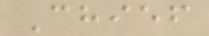Chief
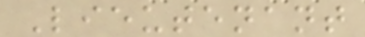Lieutenant
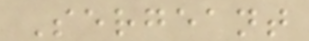Sergeant
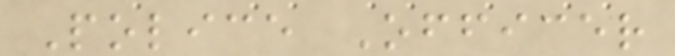Police Officer
